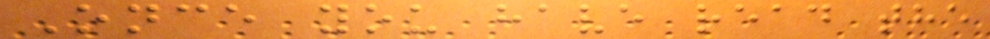Once you have read the
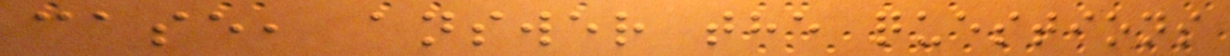case, answer the questions
